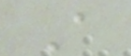A
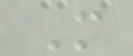M
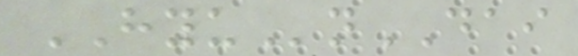HYUnDAI
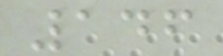146
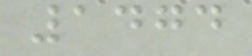1474
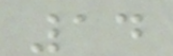14
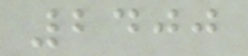2400
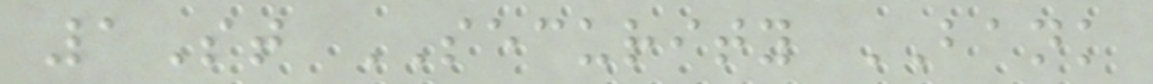1St SECURITY BANK
